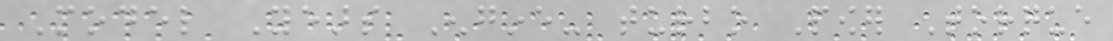Model Years Engine- turbo Power Torque
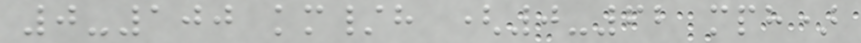0-100 km/h (0-62 mph)
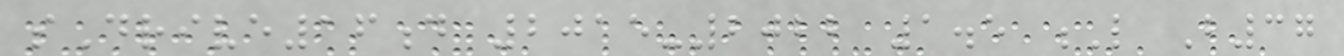sDrive16d 2015-2022 1.5 L B37
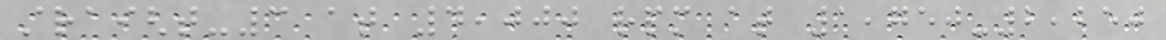straight-3 at 4,000 rpm at 1,750-2,250
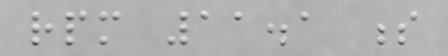rpm 11.1 s
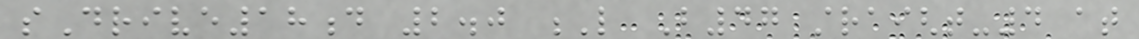sDrive18d 2.0 L B47 straight-4 at
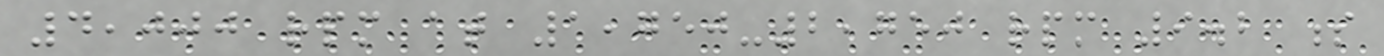4,000 rpm at 1,750-2,750 rpm 9.2 s
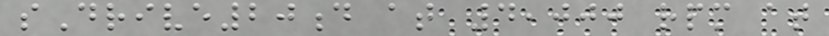sDrive20d at 4,000 rpm at
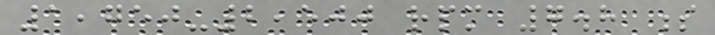1,750-2,500 rpm 7.8 s
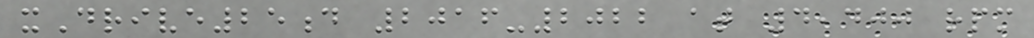xDrive25d 2016-2022 at 4,400 rpm
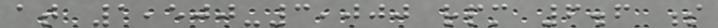at 1,500-3,000 rpm 6.6 s
